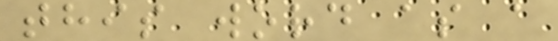this word as a
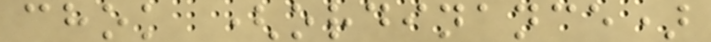chok (ordinance)
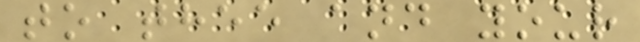to thee and your
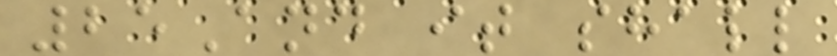25And it shall
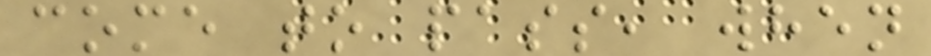come to pass, when
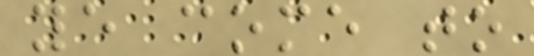ye come to
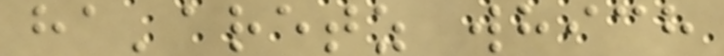ha'aretz which
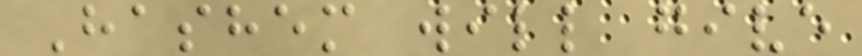Hashem will give
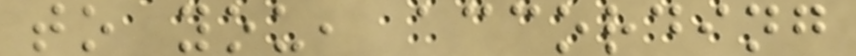to you, according
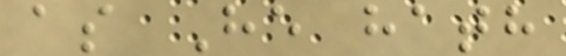as He hath
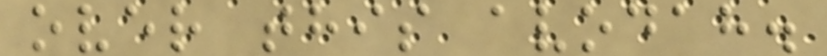over this avodah.
